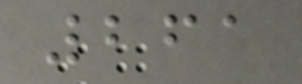261
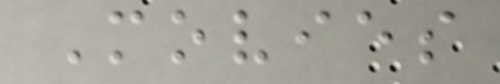Movies
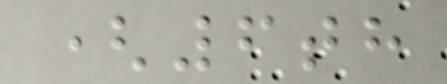(6th
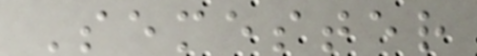Semester
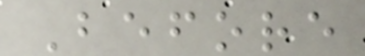Before
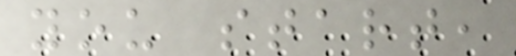you start,
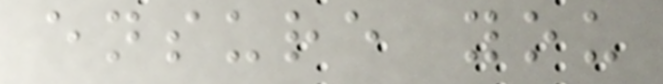ensure you
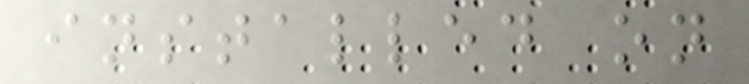installed on
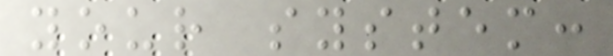your system:
